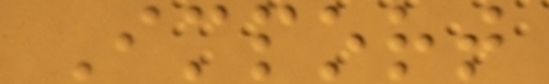Import
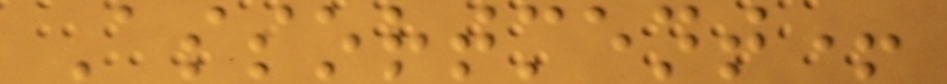Assortment+
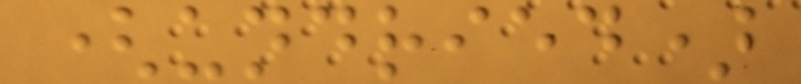(undried)
